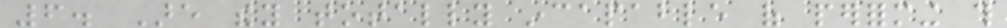6. Are they totally incapable of performing this
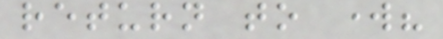return to work?
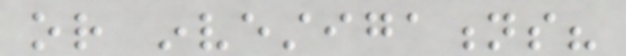or investigations?
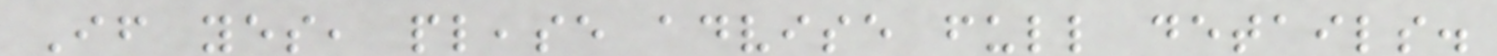If yes, please advise full details.
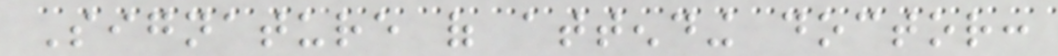Signature of attending doctor:
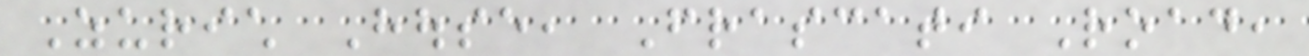Zurich House, Frascati Road,
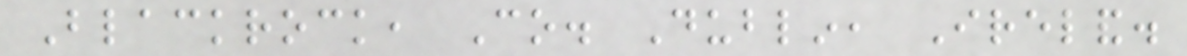Blackrock, Co. Dublin, Ireland.
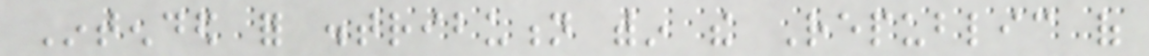Intended for distribution within the Republic of
